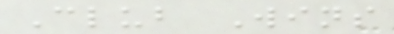Club Wins
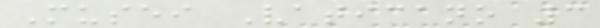Musei Vaticano 3
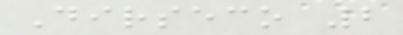Dirseco 2
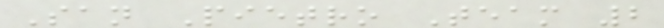San Pietro Team 2
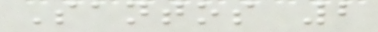Santos 2
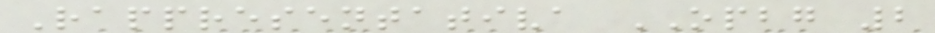Rappresentativa OPBG 2
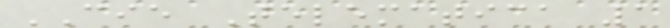CIE Telematica 1
